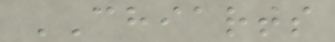CHIARTS
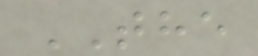THE
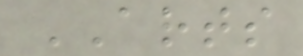ARTS
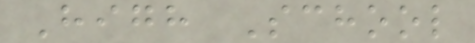High School
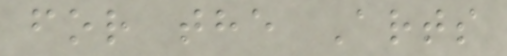for the Arts
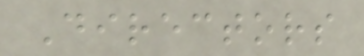Directors
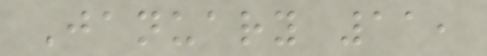January 11,
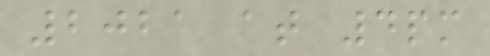2021 at 4pm
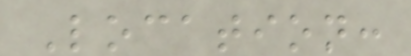Location:
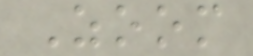Zoom
